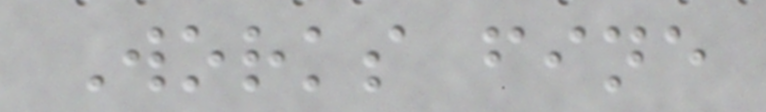Works fine
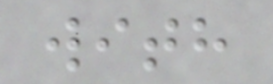with
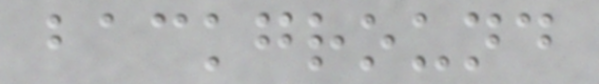background
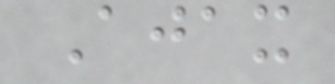Ajax
